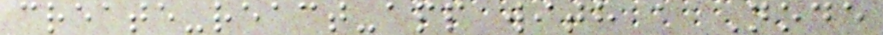create-react-app with a Node
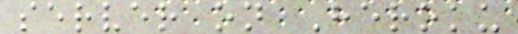server on Heroku
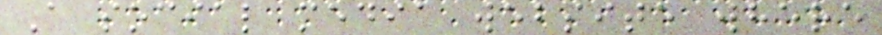A social media website where
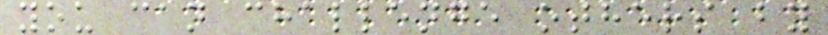you can challenge others by
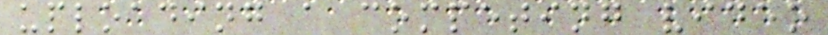uploading a competing video
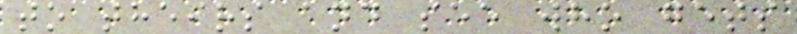to theirs and see who gets
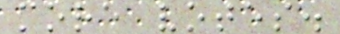more votes.
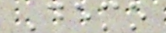Demo
